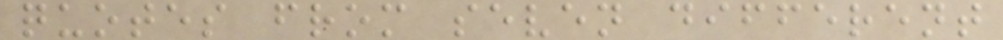quotes from seven different
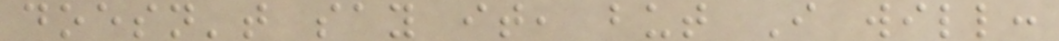doesn't say it, but I will:
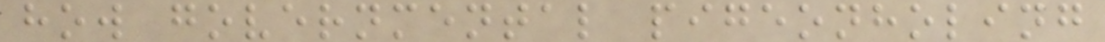how governmental pigeonholing
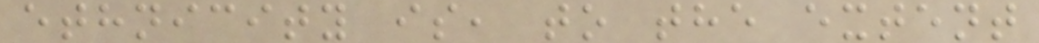ethnicity is, to the extent
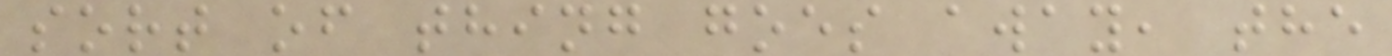sort of thing goes away, the
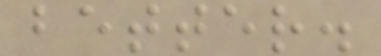better.
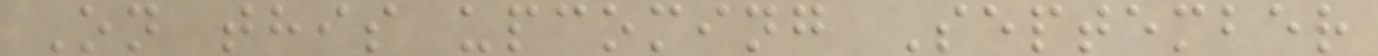On this upcoming September
